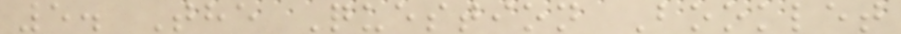5. The Question Booklet
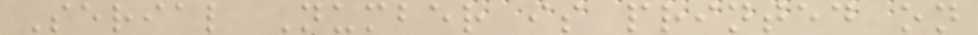Serial Number is printed on
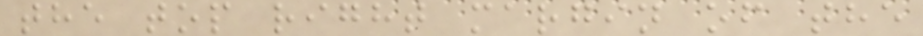the top right margin of the
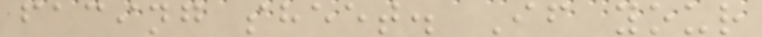facing sheet. If your
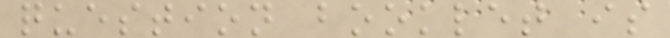question booklet is
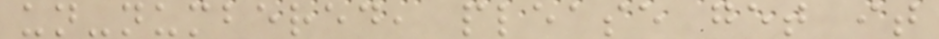un-numbered, please get it
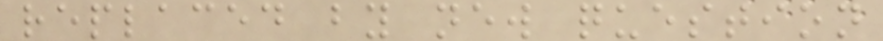replaced by new question
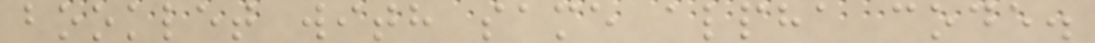booklet with same alpha code.
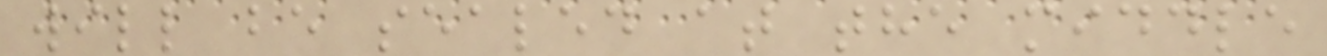will be sealed at the middle
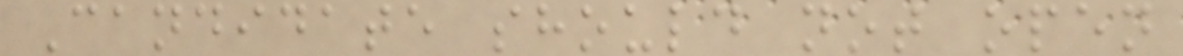Candidate should not open
